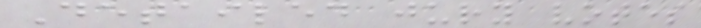Detailed jury votes
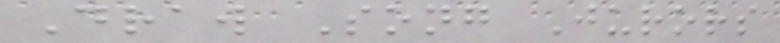Draw Song Jurors
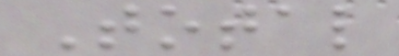Total
